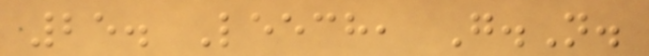25. Leech, G.N.
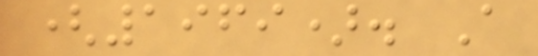(1969). A
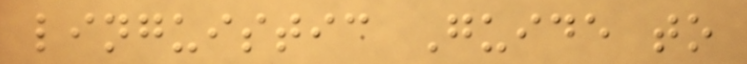linguistic Guide to
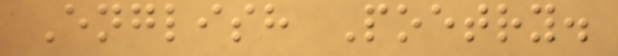English Poetry.
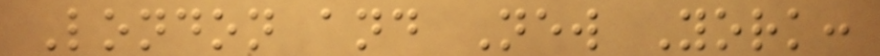London and New York:
